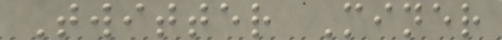Twitter Miner
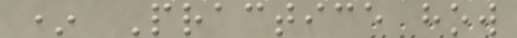* Practice how
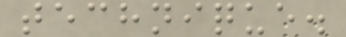technique.
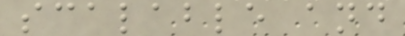scalable and
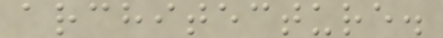architecture.
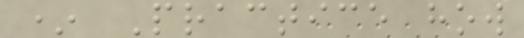* Practice how
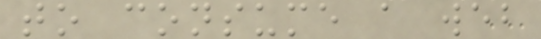to consume a web
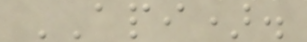API).
